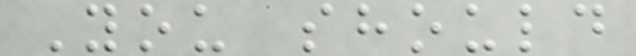You should
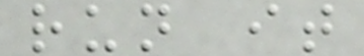run it
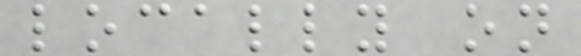locally on
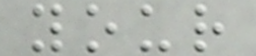your
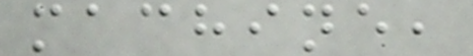machine,
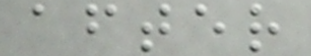after
